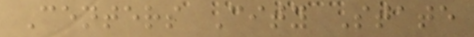Centers City State
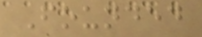Founded
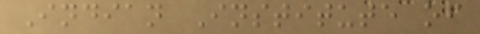Indian Institute of
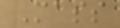Mass
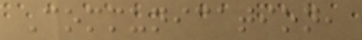Communication,
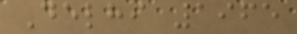Delhi 1965
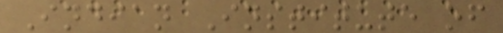Indian Institute of
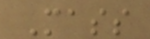Mass
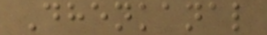Dhenkanal
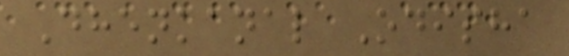Dhenkanal Odisha
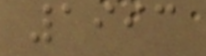1993
